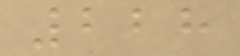228
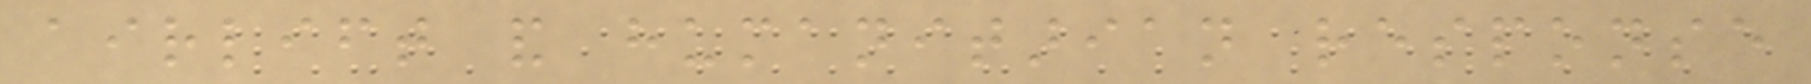airlift and humanitarian response
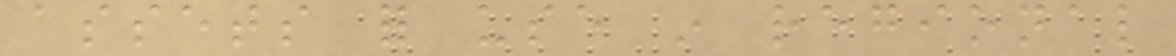assets for use in regional
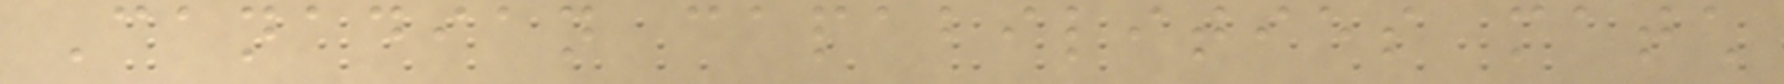Canadian capabilities match
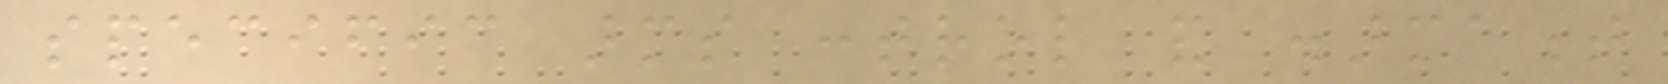specific arms control and disarmament
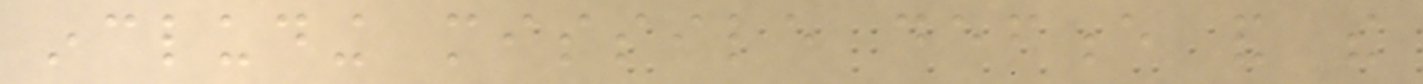including missile defence and the
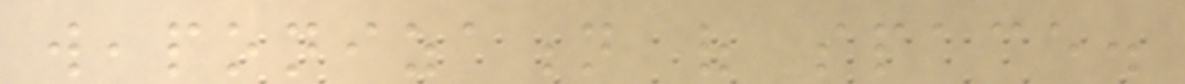weaponization of space.
